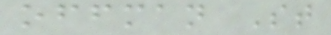offman St
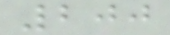200
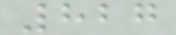827
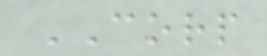CORP
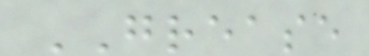GREASE
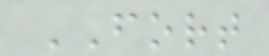FORT
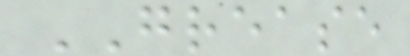GREASE
